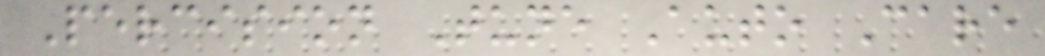Percision Tune Auto Care
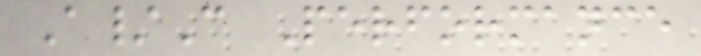A/C Performance
